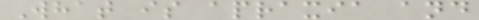What is apraxia and
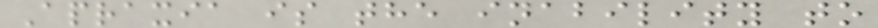Apraxia is the inability to
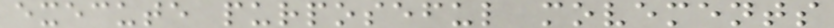execute purposeful movements
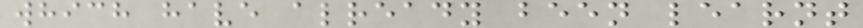which have already been learnt
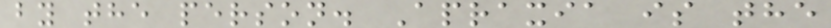by the person. Apraxia is the
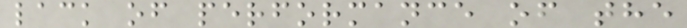lack of performance of the
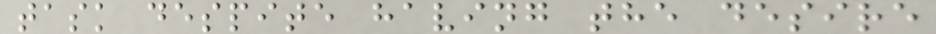task despite having the desire
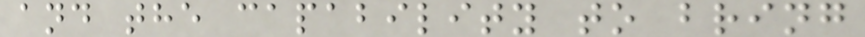and the capability to bring
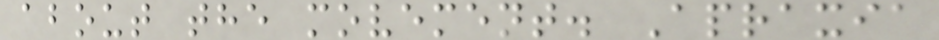about the movement. Apraxia
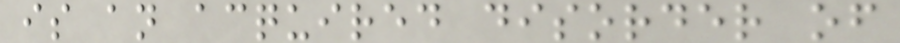is an acquired disorder of
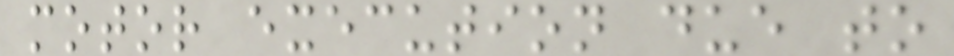motor execution due to
